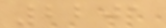2201
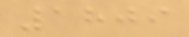1809
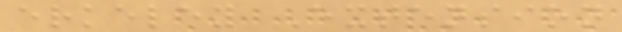erkeley Extension
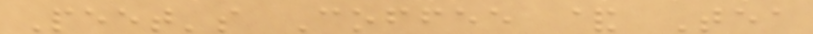Peet's Coffee & Tea
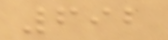692
